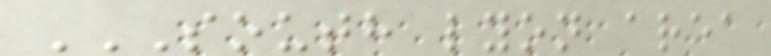SOUTH LYON AREA
